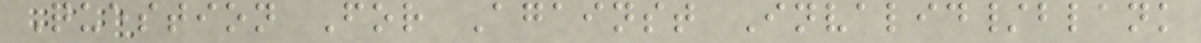Question For Against Invalid/blank
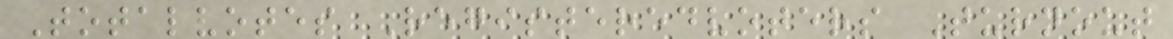Totalvotes Registeredvoters Turnout
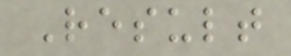Result
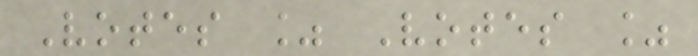Votes % Votes %
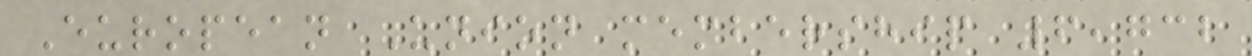European Union membership 6,732
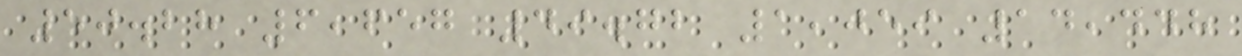50.28 6,657 49.72 1,059 14,448
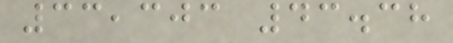33,303 43.38
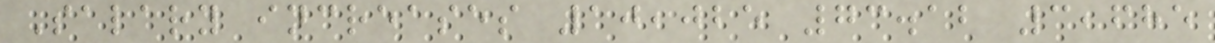Salary increases 10,025 73.12 3,685
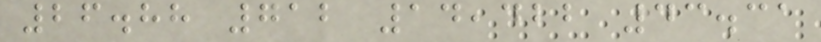26.88 712 14,422 43.31
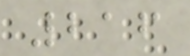216
